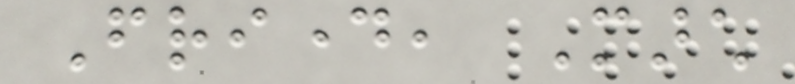Friday, March
